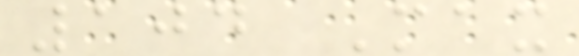104 Max
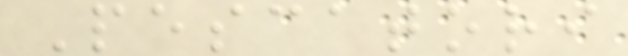Pescatori
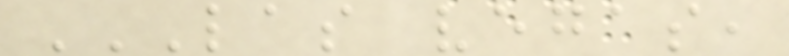LAS VEGAS,
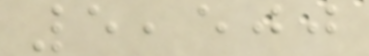5,500
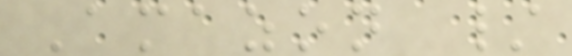Amazon /
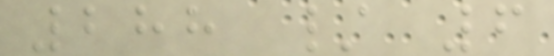288 / 6
